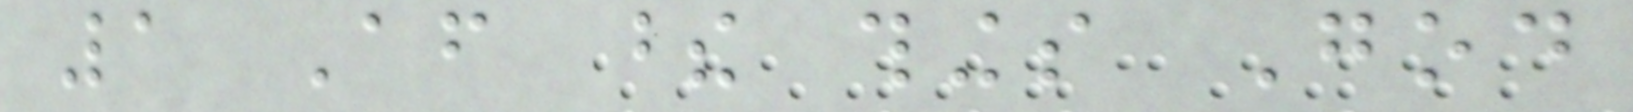1 After these things God
